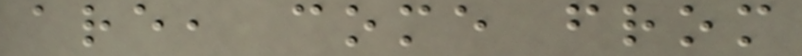are, come from
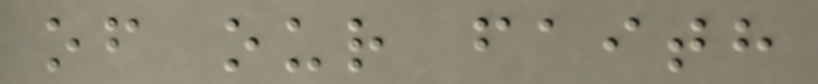of our faith
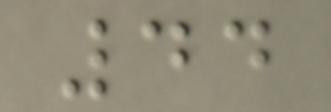44
